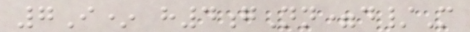7I* h4gNn=d/M
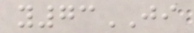y73JI
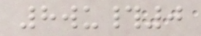8wu#0
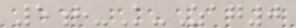5h-K-Zag0
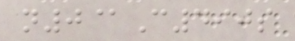n0@C490s
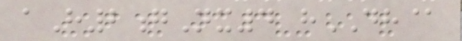aH2gNx4 hDH@
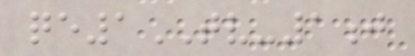qe1TV-1j
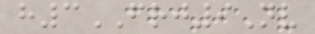h3FRJ9Nv
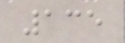135
